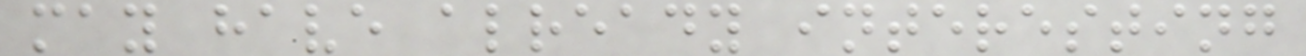may have already interesting
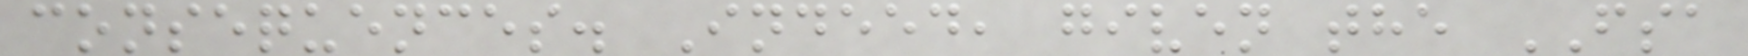consequences. Indeed, given the FSA
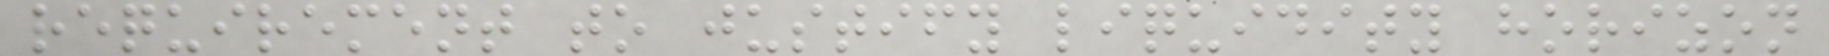requirement to justify liquidity horizon
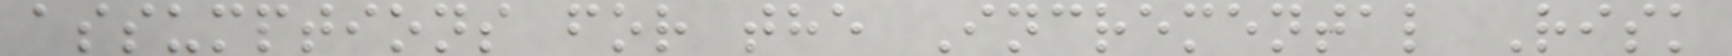assumptions for the Incremental Risk
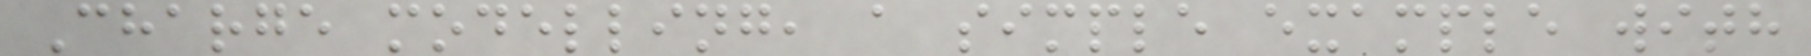Charge modelling, a simple example with
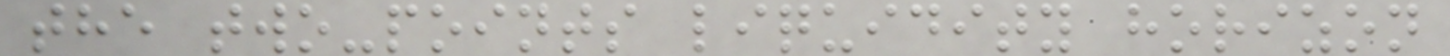the two-points liquidity horizon
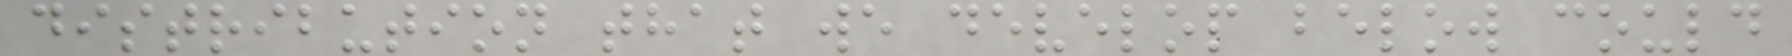distribution that we develop below could
